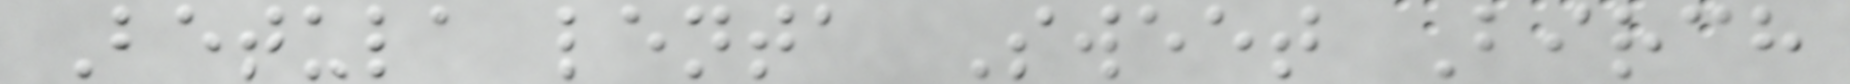Betula lenta Sweet Birch
